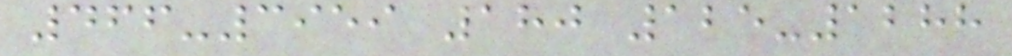466-3959 180 125-1288
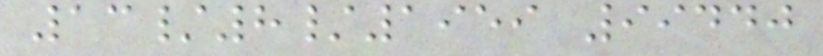13/8/1959 99440
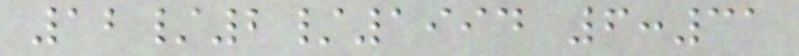12/2/1994 6:31
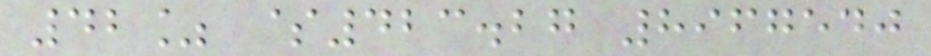42% $423.27 8967540
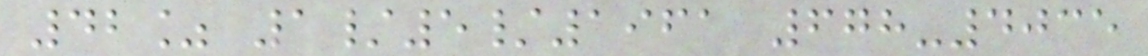42% 1/5/1961 678-4035
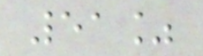51%
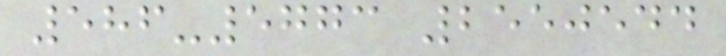586-5773 2550544
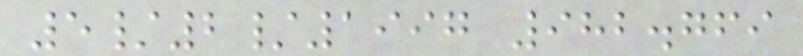5/2/1997 982.769
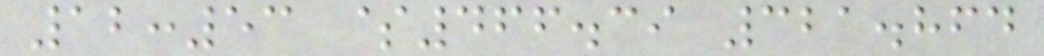12:53 $466.39 321.864
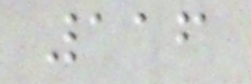116
